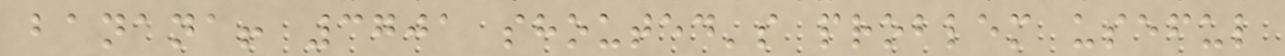banana! 3701 shouted's problem useful
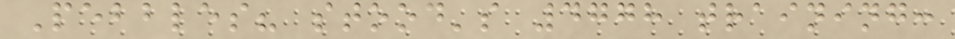Pebbles? stood's 4778 training:
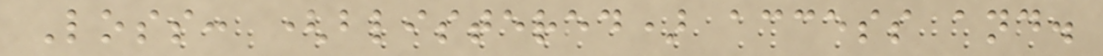Loss: (blistered) access and.
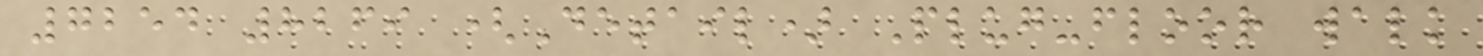7254 8269 (Detail) Plug-floor walk
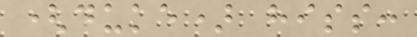(duke) hiss:
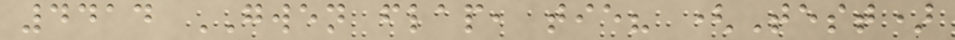4414 GWEN flap, tie? (Test)
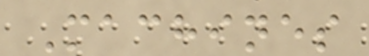Machines
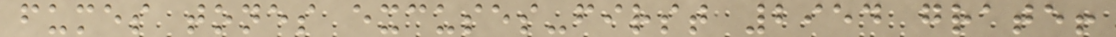fumes tones excuses-first 2954 grate!
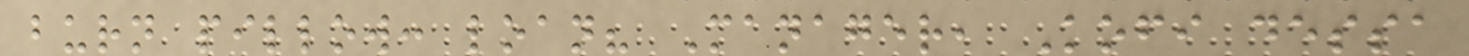burn pillow: loan? Manager, Kofi dessa
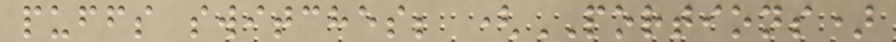puffs switches; (PORTIONS)
